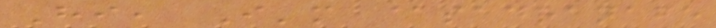Hi, I'm @sadranafe
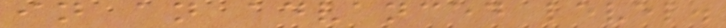in an advanced level.
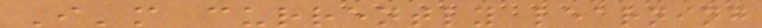I'm currently learning
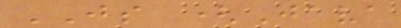JS (Java
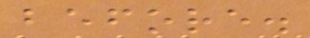before.
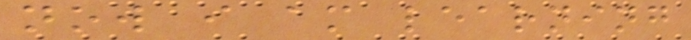now i am learning
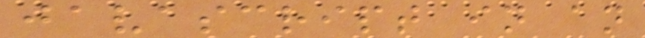javascript in an
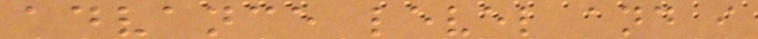advance level and i
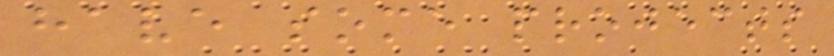have some projects
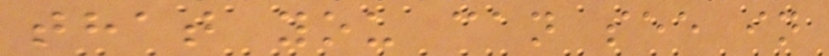that you can see in
